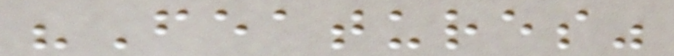"Features"
